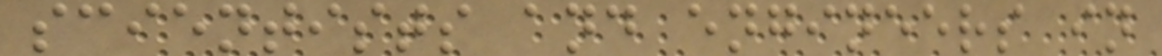scientists and engineers in
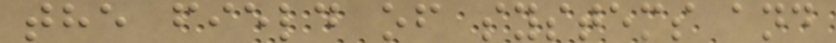the field of systems and
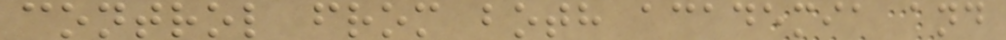control from both academia and
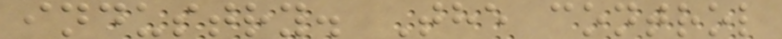industry. The control
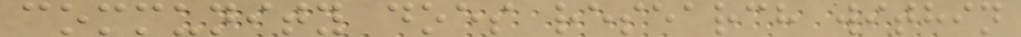community does research within
